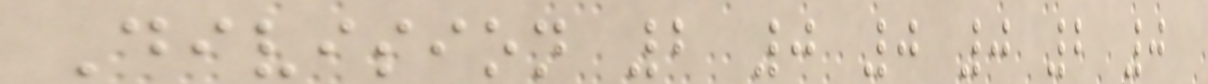Division 2 0 0 0 2 0
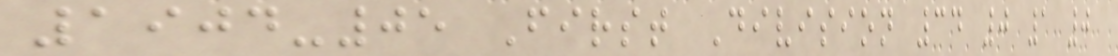1904-05 First Division 34 0 1 0
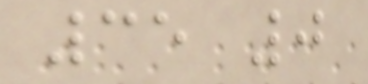35 0
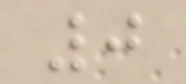0
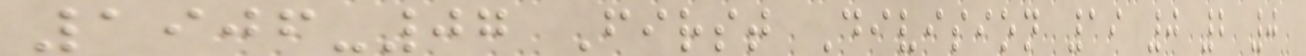1906-07 First Division 19 0 2 0
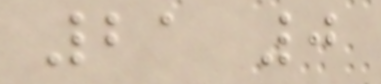21 0
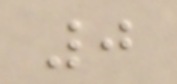0
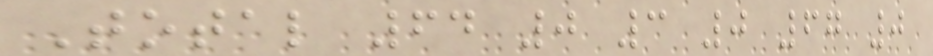Total 64 0 3 0 67 0
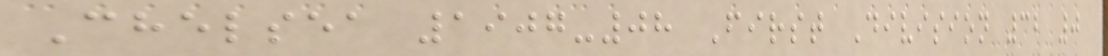Chelsea 1907-08 First Division 32 0
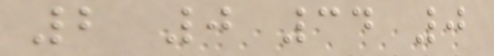2 0 34 0
